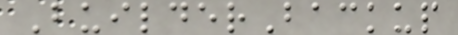BuilderBackup
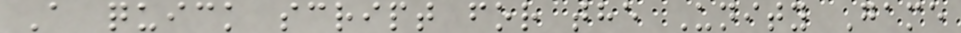A quick script for the Unity Game
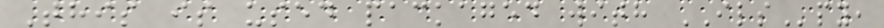This is used packaged with ILSpy,
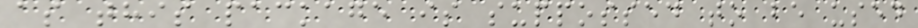as this package is suppossed to be used
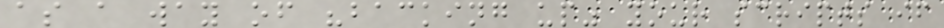as a way of "backing up" your scripts if
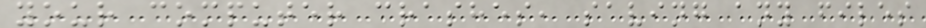your computer crashes, saving any files
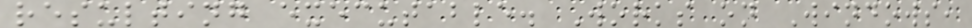resulting executable. Works on Windows,
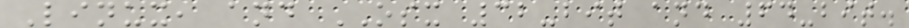Linux, and OSX 32-bit and 64-bit.
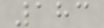183
